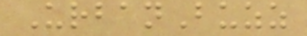UrbanBuzz
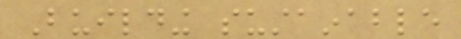Building sustainable
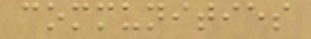communities
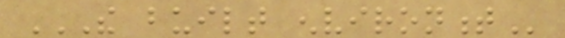THE BUILT ENVIRONMENT
